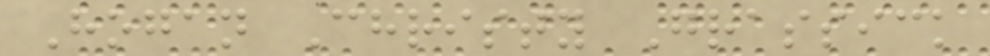Hogan Christy Grassick
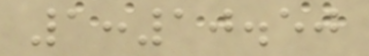1:10.50
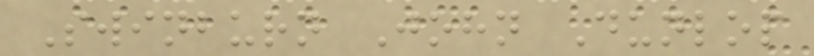Swinburn John Dunlop
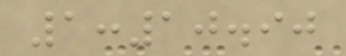1:10.90
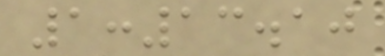1:13.10
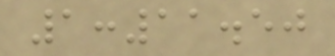1:11.50
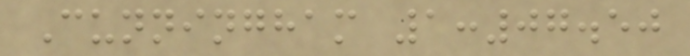Cunningham 1:07.50
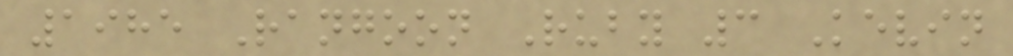1985 Rangoon Ruby 3 Kevin
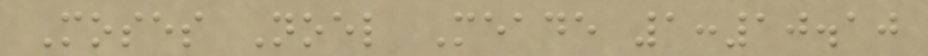Moses Noel Meade 1:10.10
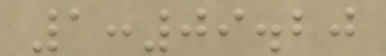1:09.20
